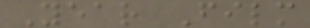Year Film
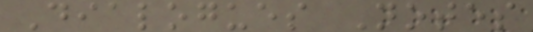Dialogues Notes
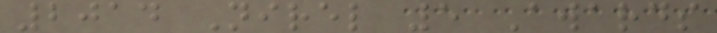2014 Nirel 5 Awards
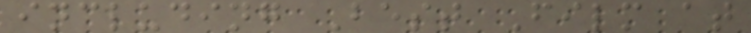including Best Film at
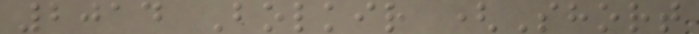2014 Bolkir (Short
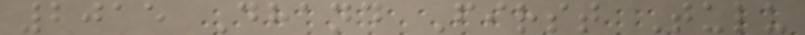2015 Dhand First Tulu
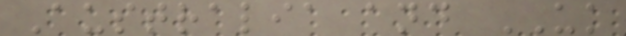Australia and UK
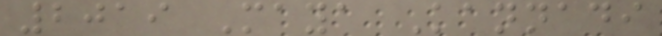2019 Maya Kannadi
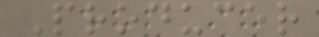Producer
